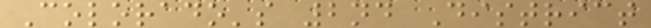Colorado's 2nd District
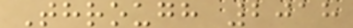Through 2018
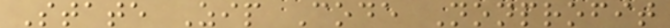State Zip Code Nonprofit
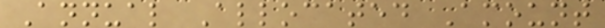Annual Allocated Amount
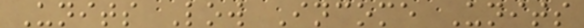Units Low Income Units
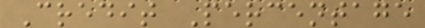Credit Percentage
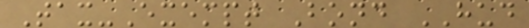Tax-Exempt Bond HUD
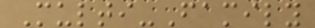Multi-Family
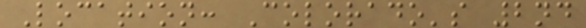Location: Colorado's 2nd
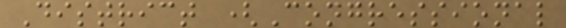District (Congressional
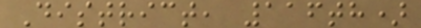District, 116th)
